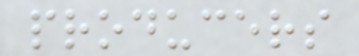producers
